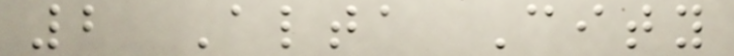2 Alta City
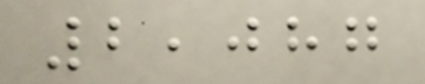2,087
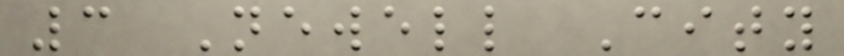3 Newell City
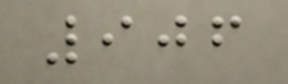906
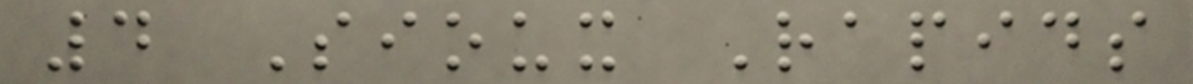4 Sioux Rapids
